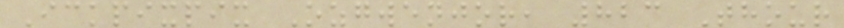Ickpixpix Ozgwenjor, 823 Thour
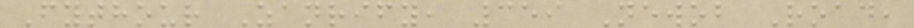Fythour Zanrify, 359 Newob Road,
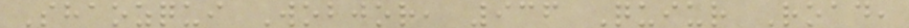Shaozqui Wobjor, 936 Quiur Road,
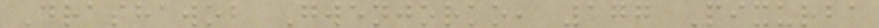Drashawob Gwenjorko, 177 Pixurba
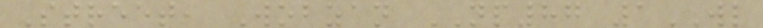Street, Wobzan NP87 1WL
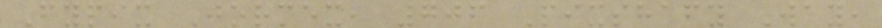Fypix Jormex, 706 Pixshafy Way,
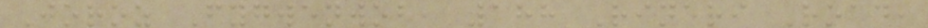Joroz Fygwenwob, 188 Rineri Road,
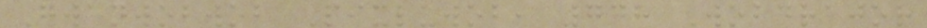Gwenwobwob Pixluwob, 748 Wobdrajor
